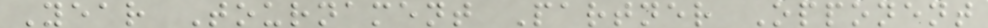Year Tournament Partner Opponent
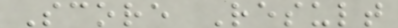Score Result
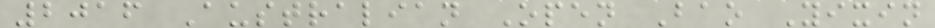2016 Australian Open Bao Yixin
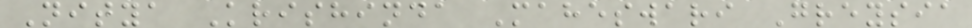Nitya Krishinda Maheswari Greysia
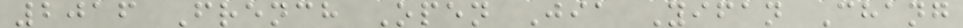2016 French Open Jia Yifan Chang
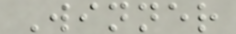Winner
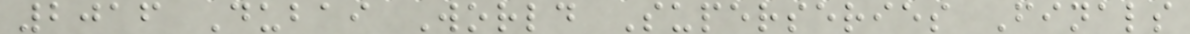2016 Dubai World Superseries Finals
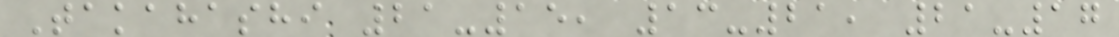Takahashi 21-15, 13-21, 21-17
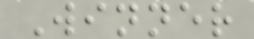Winner
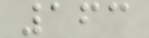163
